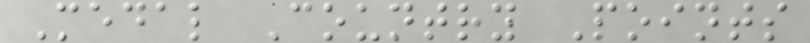Medal Country Points
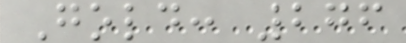Gold: 276
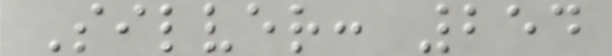Silver: 254
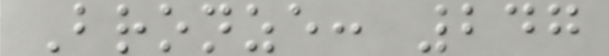Bronze: 247
